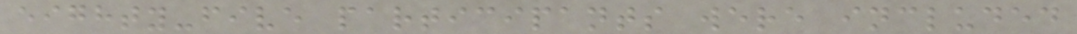eighty-five participants were included
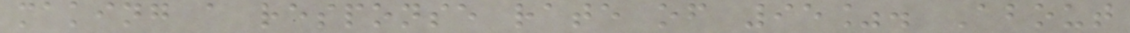making a response rate of 95%. About
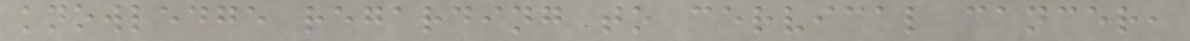knowledge regarding to cervical cancer,
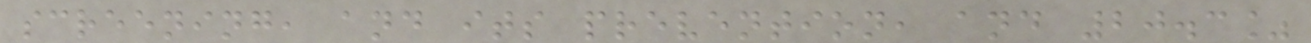screening, and its prevention, and 20.3%
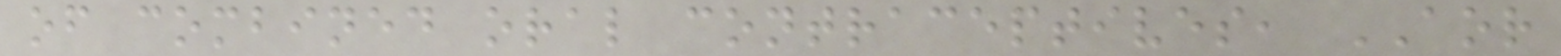of combined oral contraceptives, AOR
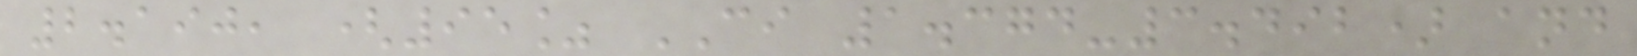2.190, (95% CI 1.374-3.492) and
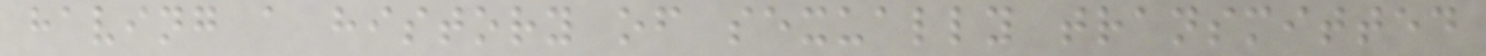having a history of sexually transmitted
